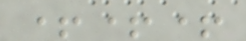+++
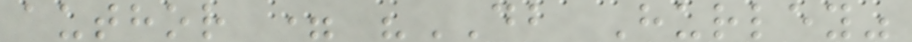author = "DB Hurley"
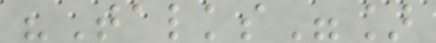"Talks"]
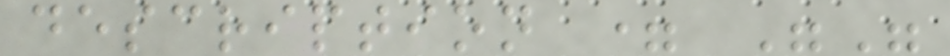description = ""
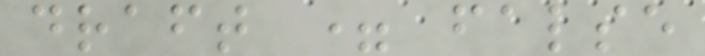draft = false
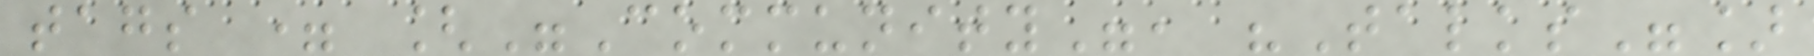tags = ["Community", "Talks"]
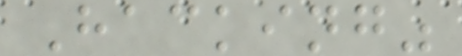Hacking"
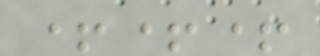+++
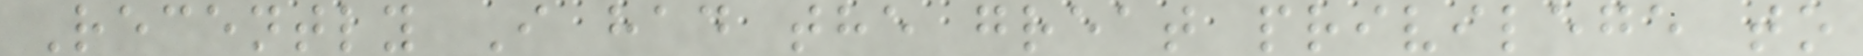Recently I had the great privilege to
